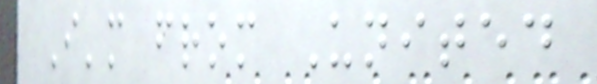I'm from United
